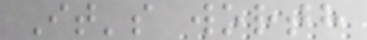It's worth
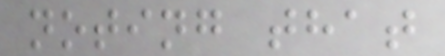noting that
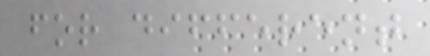for different
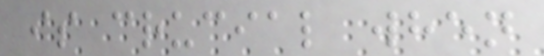is crucial when
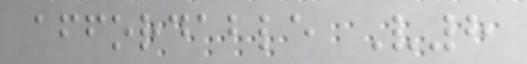affordable V8
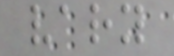vary
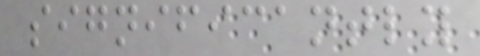significantly
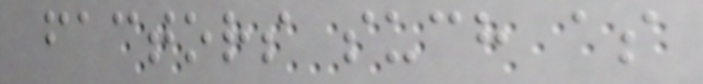factors such as
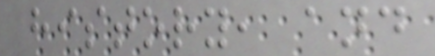history, and
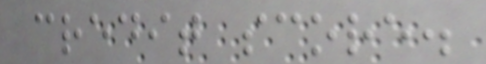credit score.
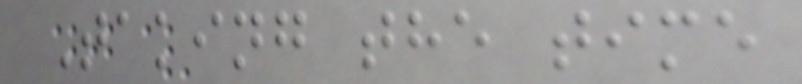Taking the time
